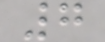7
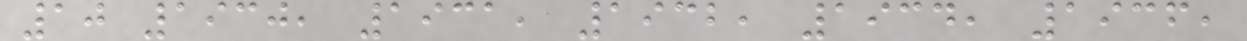10 1930, 1931, 1932, 1934, 1936,
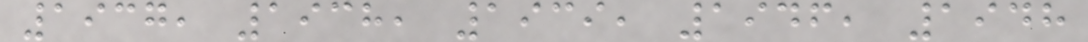1937, 1938, 1939, 1946, 1948
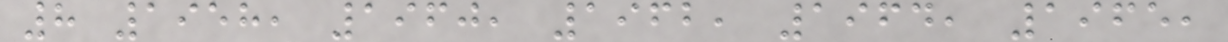8 1958, 1960, 1962, 1964, 1965,
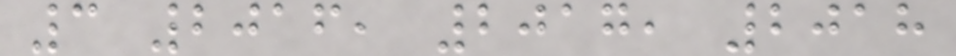3 2016, 2017, 2018
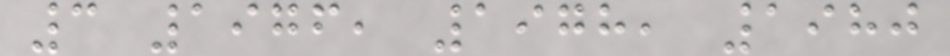3 1976, 1978, 1980
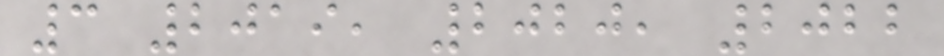3 2019, 2020, 2022
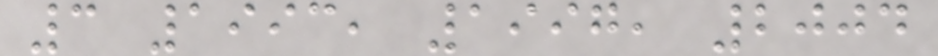3 1993, 1997, 2004
